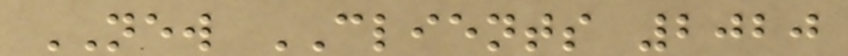NEW CLIENTS 2020
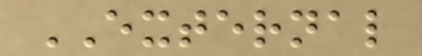EXTERNAL
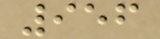956
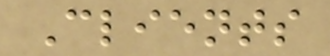Clients
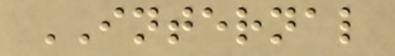INTERNAL
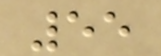55
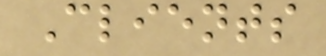Clients
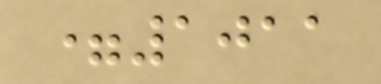=1011
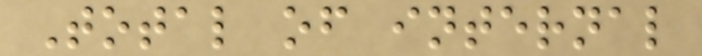Total of internal
